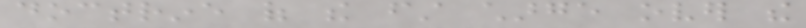doctrine of the first charge over the
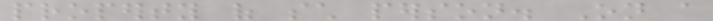property of such person. On a
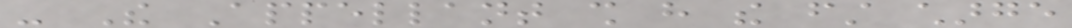- The Appellant shall have the first charge
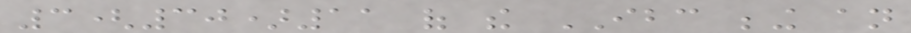3(30)11 of the IBC being an
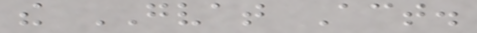the GVAT Act.
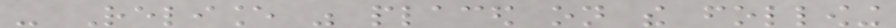- Reliance was placed on the following
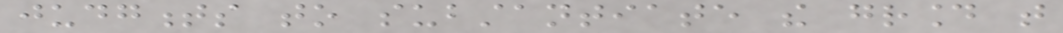judgments to substantiate the ground that
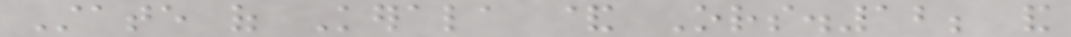State of Kerala & Ors.12; and
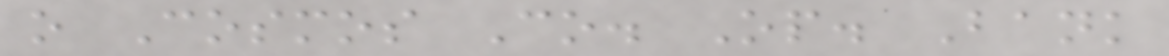o Cosmos Co. Op. Bank
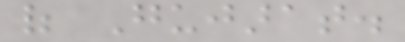of Gujarat.
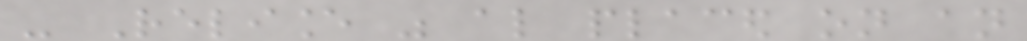- Reliance was also placed on an
